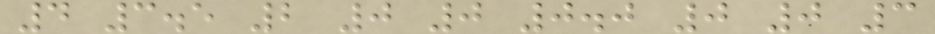4 3.5 2 0 0 0.0 0 0 3
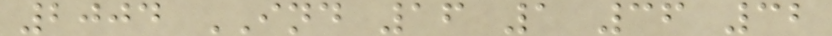2004 IND 16 1 36 32
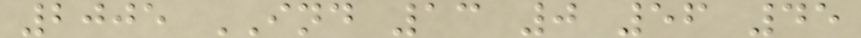2005 IND 13 0 56 45
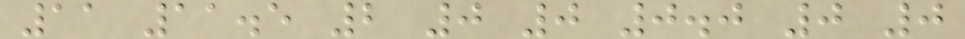11 11.5 2 0 0 0.0 0 0
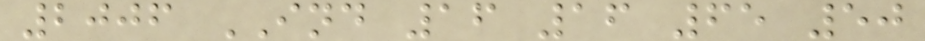2006 IND 16 16 65 50
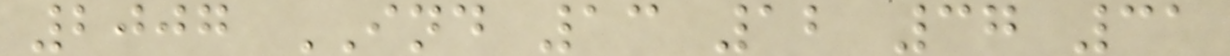2007 IND 13 12 37 31
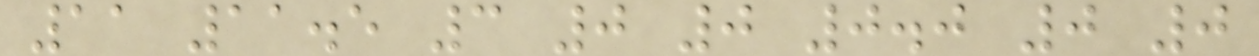11 11.5 3 0 0 0.0 0 0
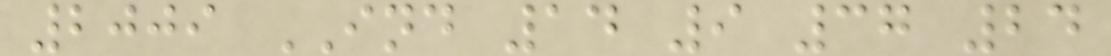2009 IND 14 9 37 24
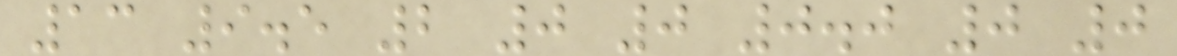13 9.5 2 0 0 0.0 0 0
